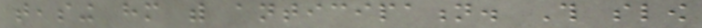teasing him with anticipation. This slow
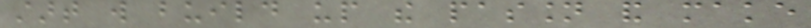start will build up the passion and make
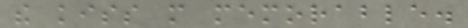the kiss more memorable.
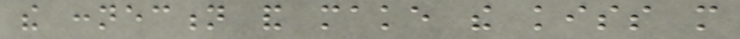the connection and make the kiss more
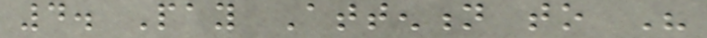4. Pay Attention to His
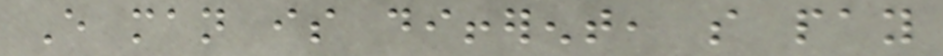Every man is different, so pay
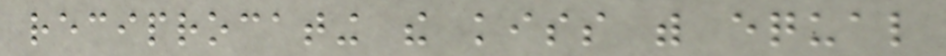reciprocating the kiss with equal
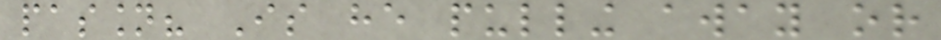passion? Is he pulling away or
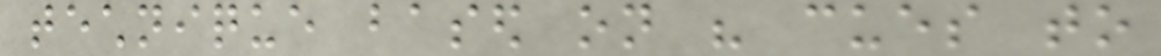technique based on his cues to
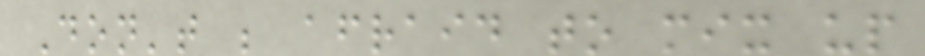Don't be afraid to mix up
